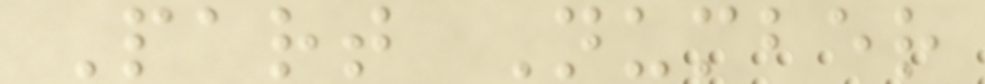Part Number
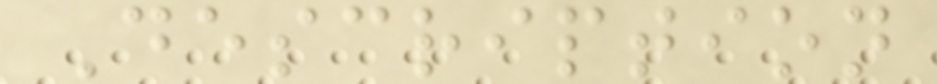Description
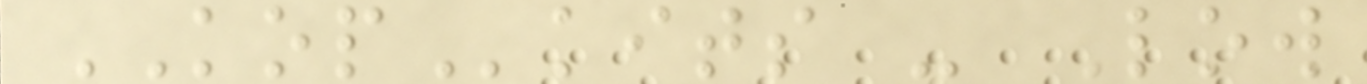KOPkits - Low
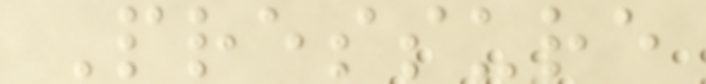Pressure
